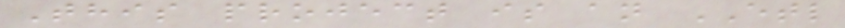This project is an ETL
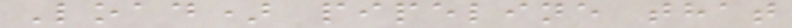Load) pipeline that
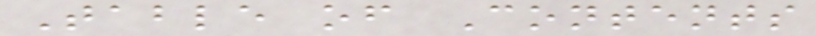Table of Contents
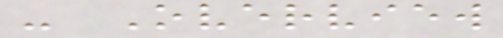- Overview
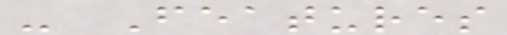- Features
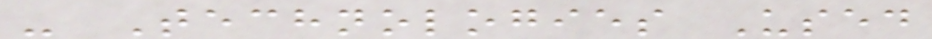- Technologies Used
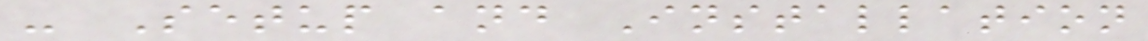- Setup and Installation
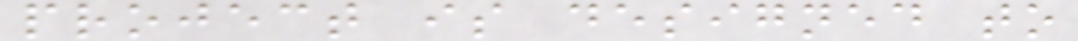project is designed to
